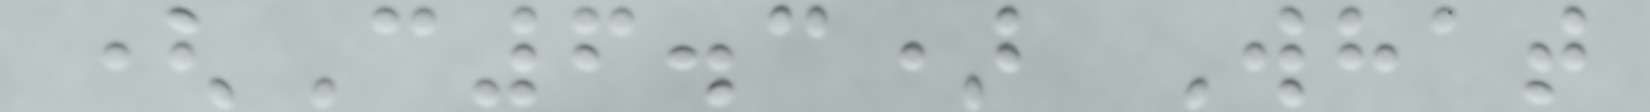(C6.3) What
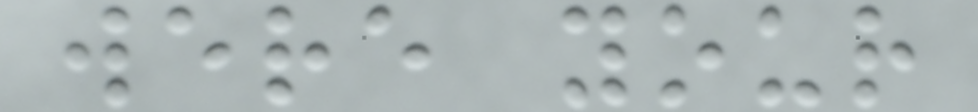were your
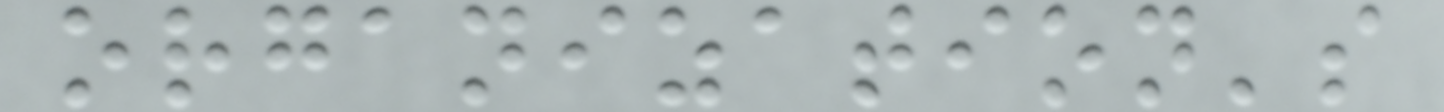organization's
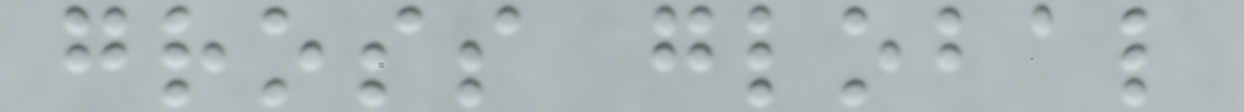gross global
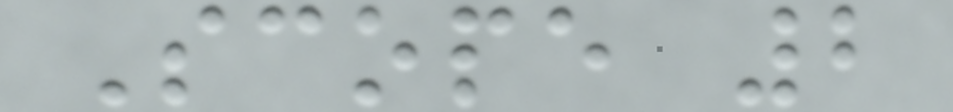Scope 2
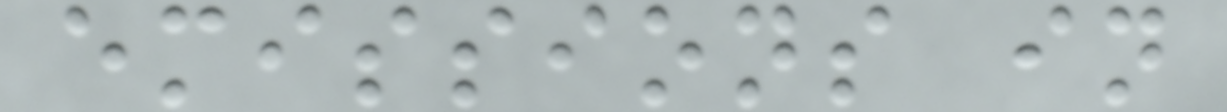emissions in
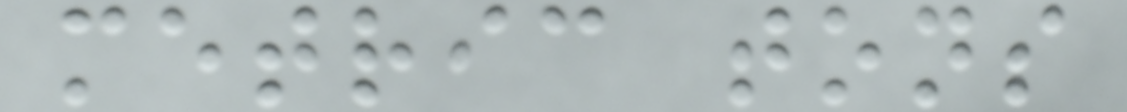metric tons
